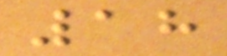18
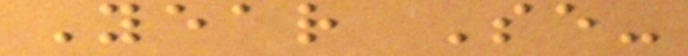Year Se-
